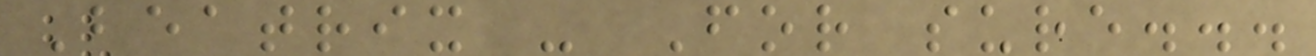Beatrix - For sure...
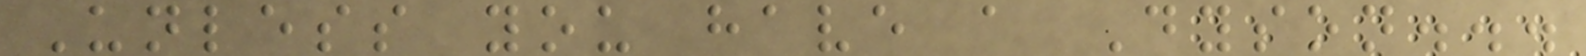Unless you have a Dyson...
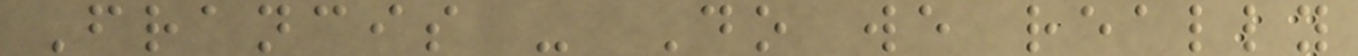Francis - Do we really
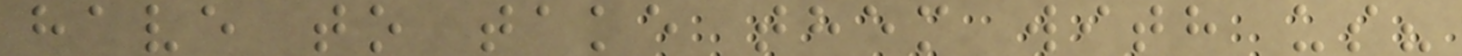have to take them with us?
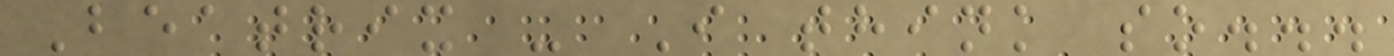Beatrix - I think so...
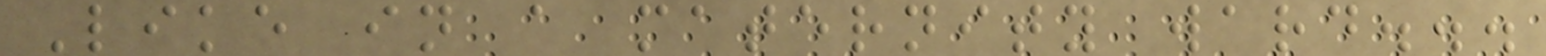Like in a maternity ward...
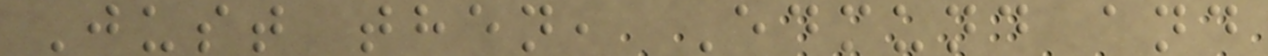Just then, Edmund and
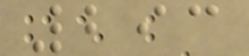293
